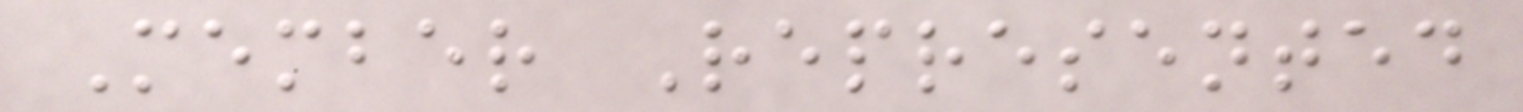Member Represented
